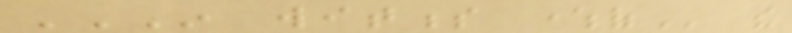IN WITNESS WHEREOF the
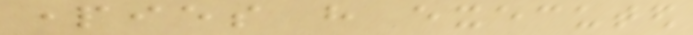parties have executed
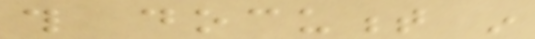this document in
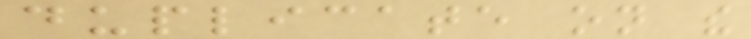duplicate on the
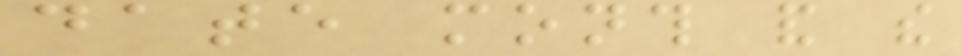date month and the
